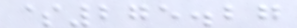$275.27
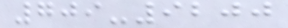709-9200
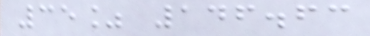35% 146.63
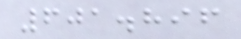601.896
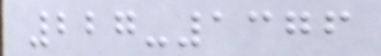227-1376
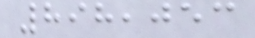898,053
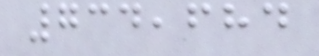734,684
